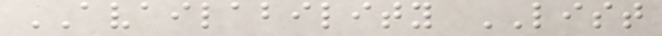AVAILABILITY LIST
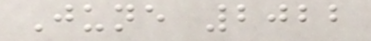June 2022
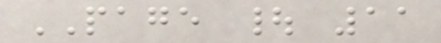PAGE | 11
